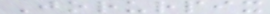Jorurpix
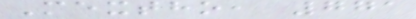Mextho, 771
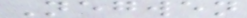Negwen
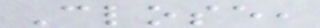Close,
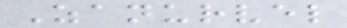Zanurvel
